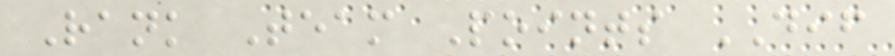Rank Team Points DIF
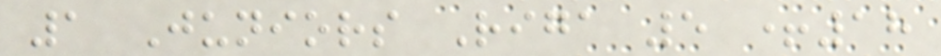1 Juniors Riga 5 +18
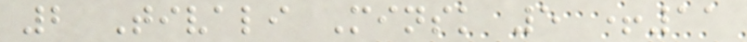2 Tivali Minsk 5 +11
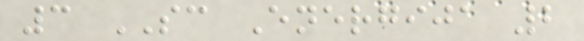3 SC Energija 2
